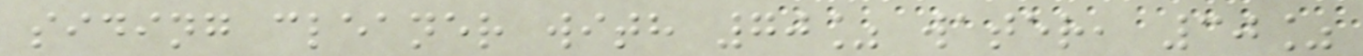siding cleaner with 70% water, 30%
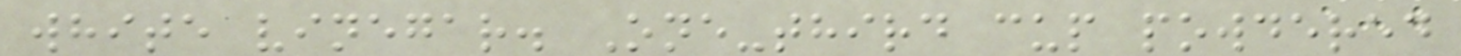white vinegar. One-third cup powdered
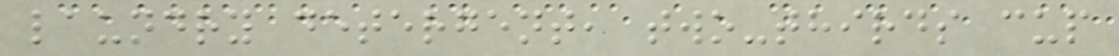laundry detergent, two-thirds cup
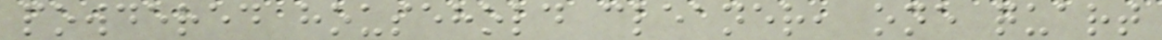powdered household cleaner, one quart
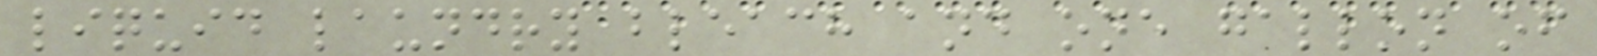liquid laundry bleach and one gallon of
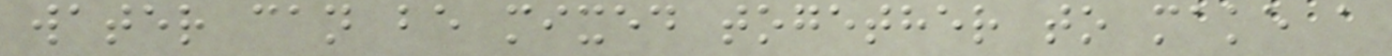water can be mixed together to make a
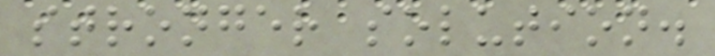stronger solution.
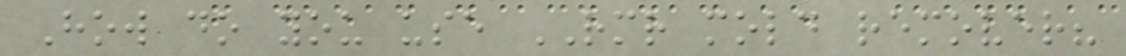How do you use RMR mold remover?
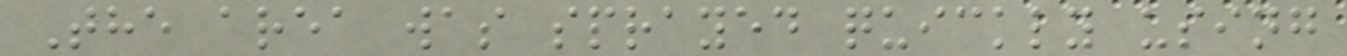The area was sprayed quickly using
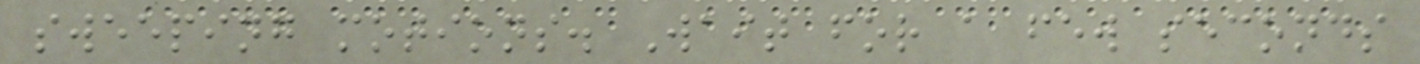sweeping motions. Wait for a few seconds
